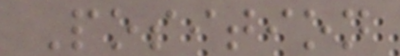Position
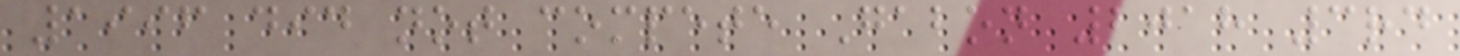1996 did not compete Gabon 2018 3rd
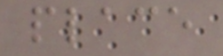place
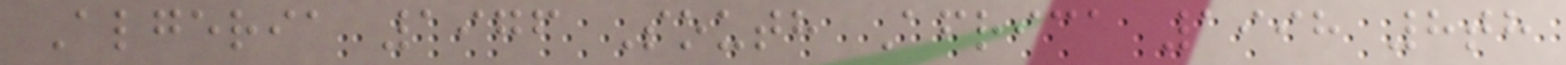Algeria 1976 South Africa 1998 8th
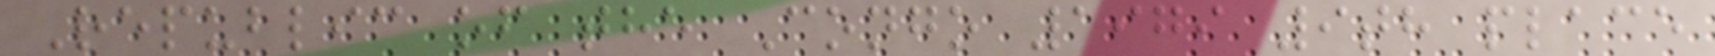Republic of the Congo 1979 9th place
